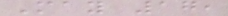May 17,
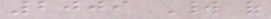2009 World of
